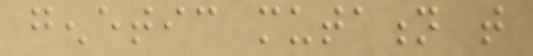genetic mutation that
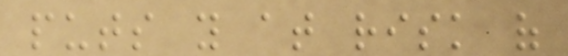puts you at risk of
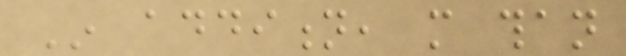In addition, more than
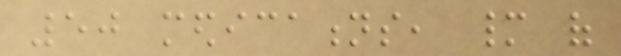50 medications, many of
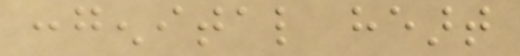congenital heart
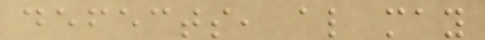defects, also may
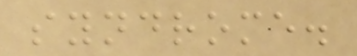syndrome.
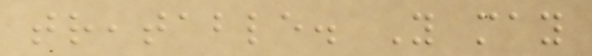treatable. You may
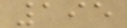195
